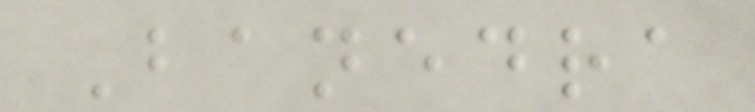Banedra
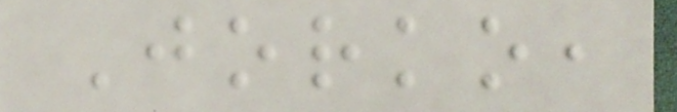Jorko,
